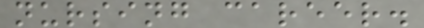nursing career.
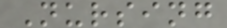Nursing
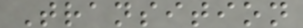Transition
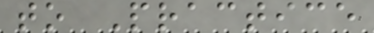to Practice
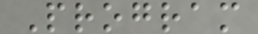Program
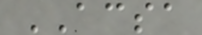ACSA
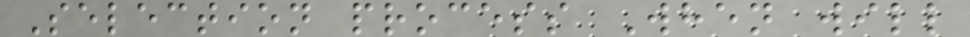Selection process When will
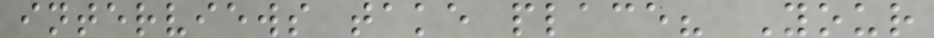interviews take place? Your
